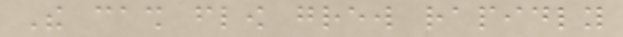The cash flow grew rapidly
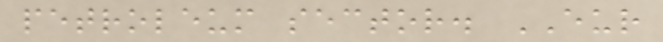petroleum sector. EUR
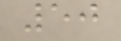50
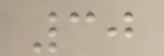30
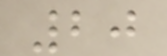20
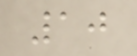10
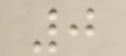0
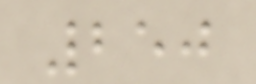250
